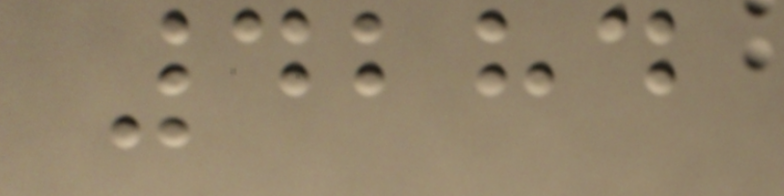4284
